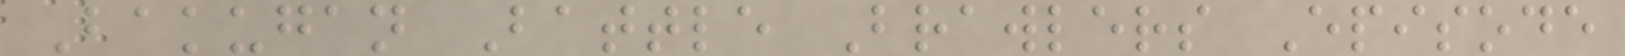Bakugan Battle Brawlers Episode
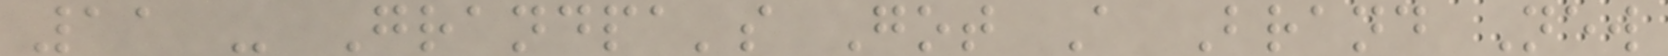11 - Grandpa's Got A Brand New
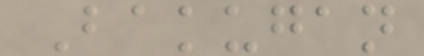Bakugan
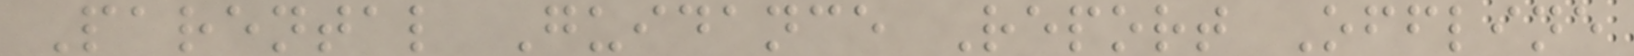Parental Guidance Report Offline
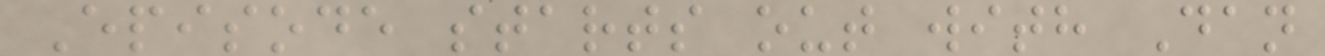Episode starts out with Dan
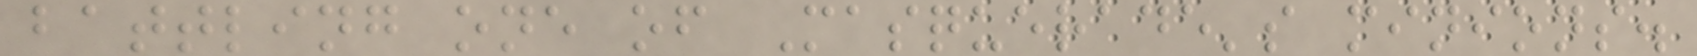battling one of Masquerade's minions.
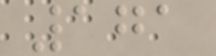171
